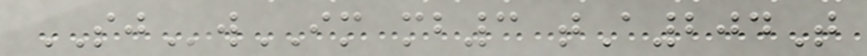SJwIM mb3 tA204T
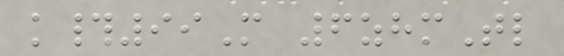k#99M 6zhmTl
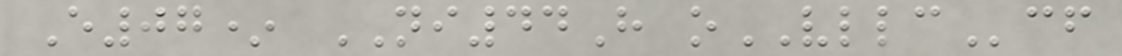E07* NI44H oVLLCcf
